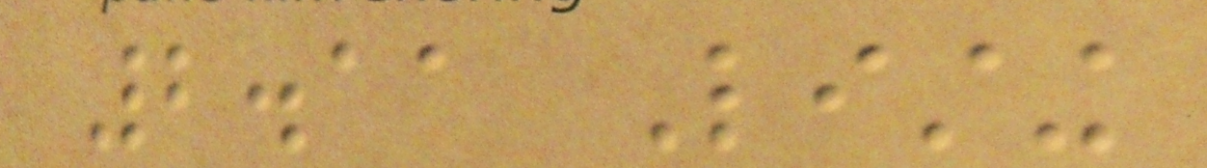2.11 Listing
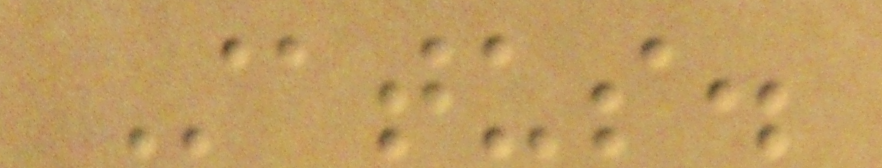Status.
